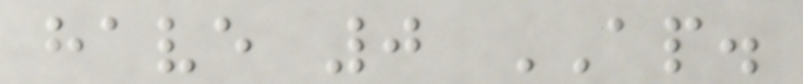have 0 AP.
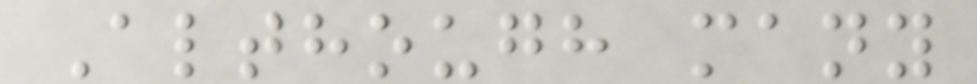Although many
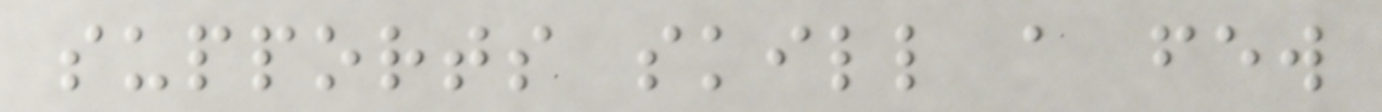supports skill a few
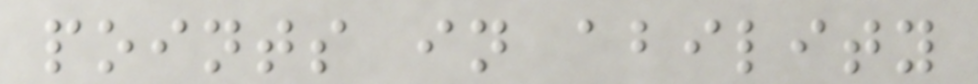points in ability
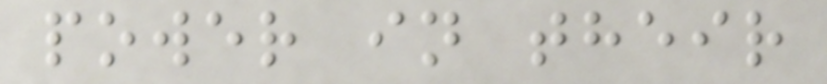power in their
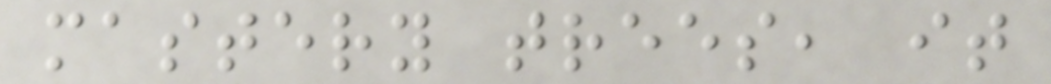mastery trees, it
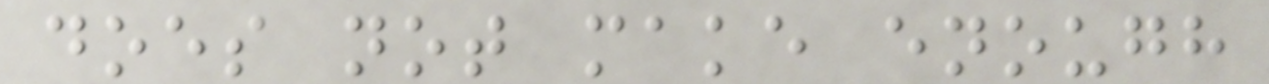does not make enough
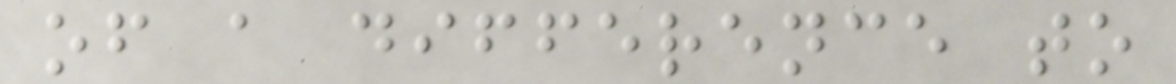of a difference to
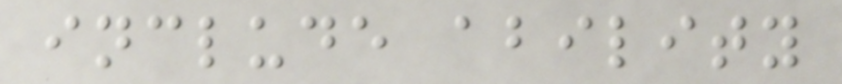include ability
